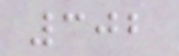302
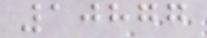10877
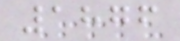1876
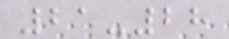21-28
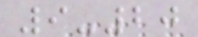9-20
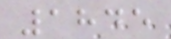1845
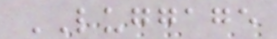LUGGAGE
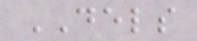DELS
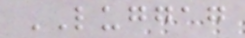LUGGAG
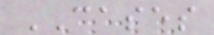CASES
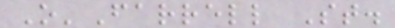O'Farrell St.
